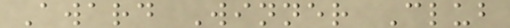Award Winner Club
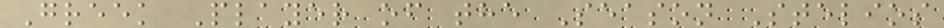Greek Player of the Season Stelios
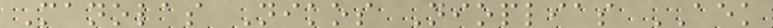Manolas Nikos Nioplias AEK
